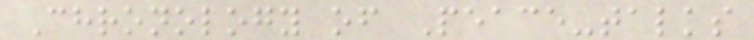Chronology of Peace-talks
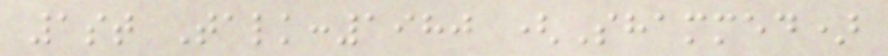1st Talk:1980 (Shammed)
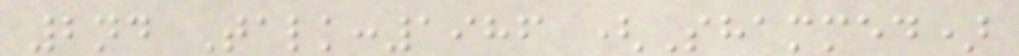2nd Talk:1986 (Shammed)
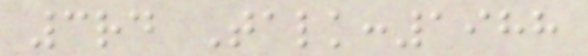3rd Talk:1988
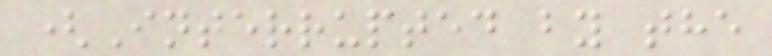(Interrupted by the
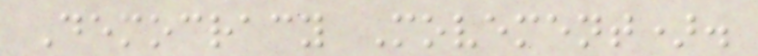Democracy Movement).
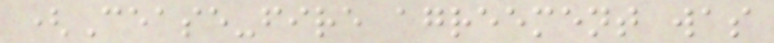(Cease-fire agreement was
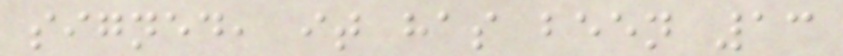signed, it has been 13
